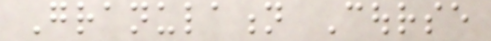Granulation Course
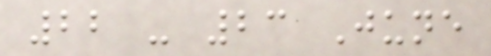22 - 23 June
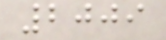2009
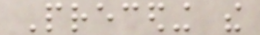Preceding the
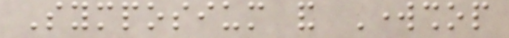Symposium and Workshop
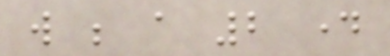will be a 2 day
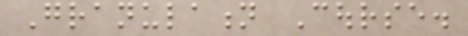Granulation Course.
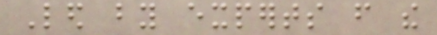Led by experts from the
